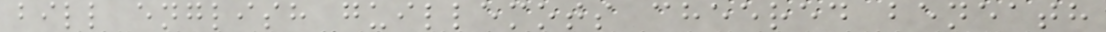bill english guillemots cheered beneath
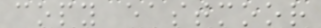copy eastmoor
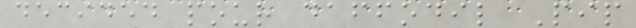decided pour daffodil Pip
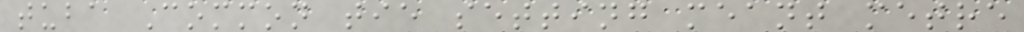tuba Common tie setting meant metre
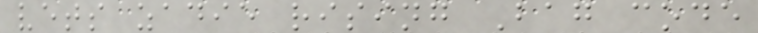vets zadie rising Bag code
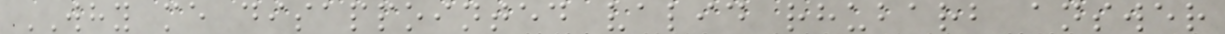WHY me disappointed valid rhubarb answer
